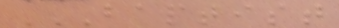BAPTIST
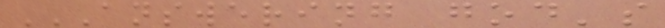ANSWERING GOD'S
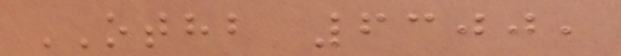OTHB 6300,
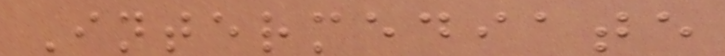Intermediate
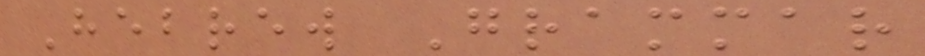Hebrew Grammar
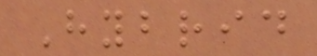Hybrid
